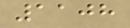1108
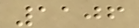1106
